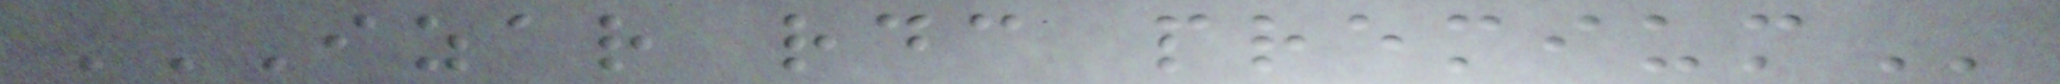IZAR RDC PREMIUM
